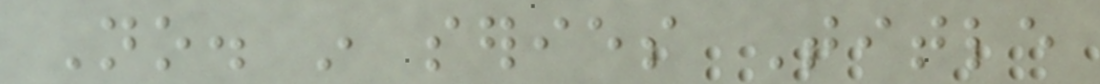No. in series Title
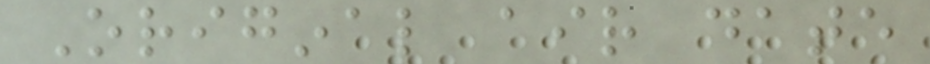Original air date
